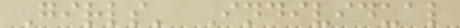Girls' Individual
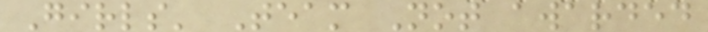Girls' Team Not awarded
